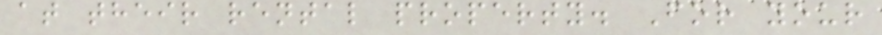at their rental property. For your
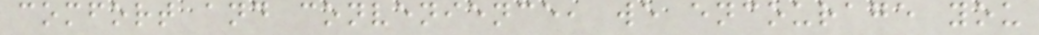comfort and convenience, we encourage you
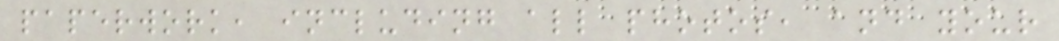paperwork, including all photos, and your
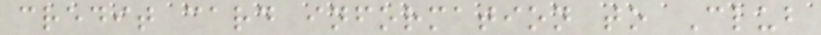credit card information to Club
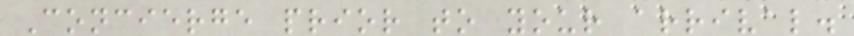Concierge prior to your arrival.
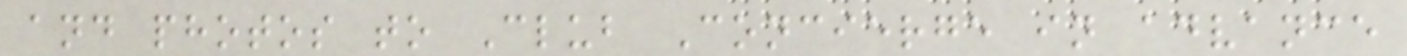and photos to Club Concierge in advance
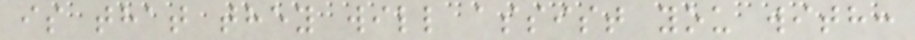is that they will assist you with:
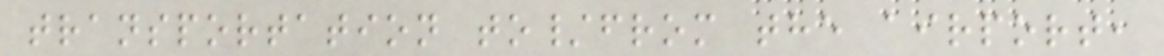transportation to/from the airport,
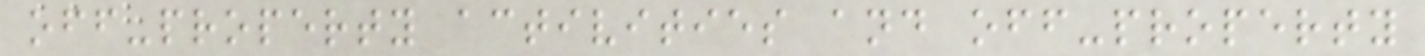off-property activities and off-property
